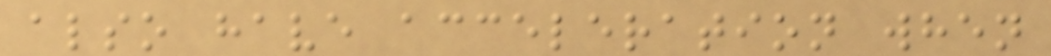also have acceleration when
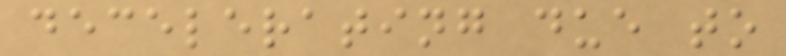decelerating due to
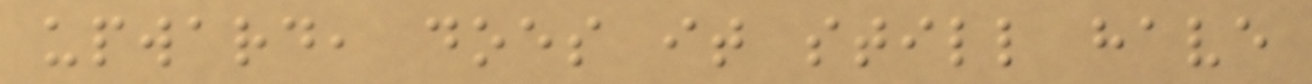upward, does it still have
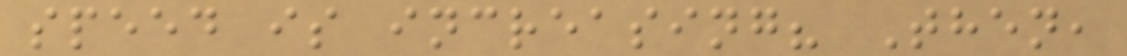speed is increasing? Then,
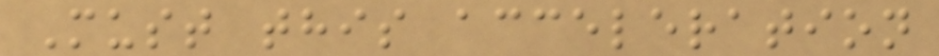Must this acceleration
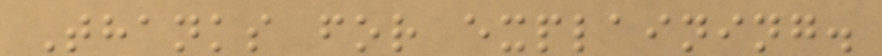Thanks for explaining.
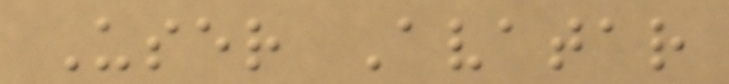User Avatar
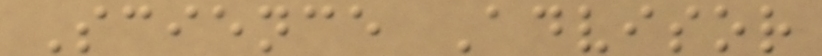Science Advisor
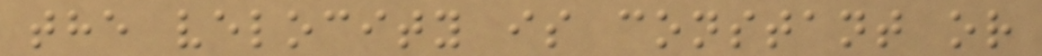the velocity is constant or
